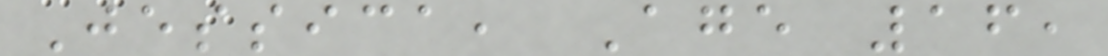Jessica, Age 16,
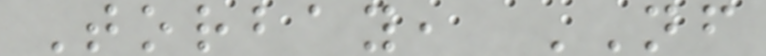Torbay, NF
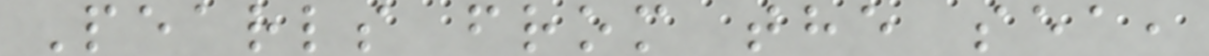Pearls from the sea,
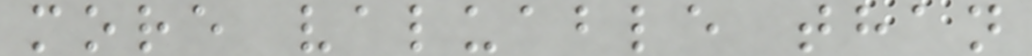more valuable than
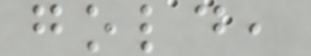gold,
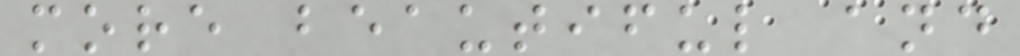more beautiful and
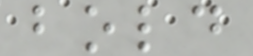bold
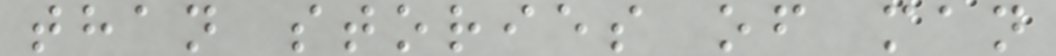than stories of man
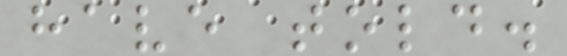have told.
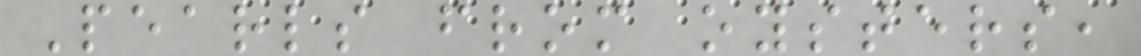Pearls from oysters,
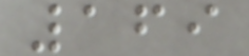169
